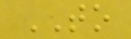TO
